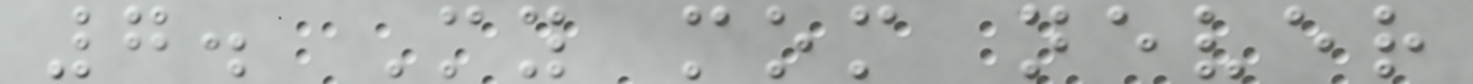7. My mom never
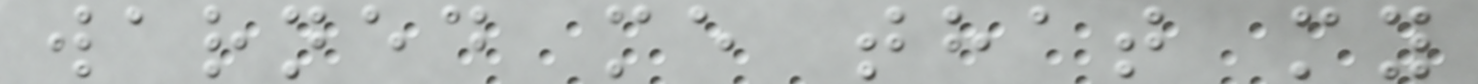warned me that my
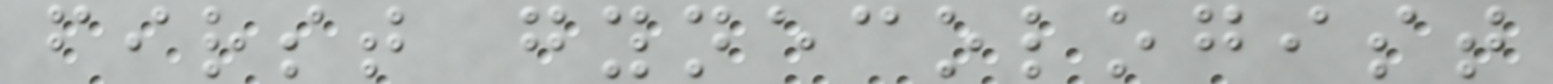first gynecologist
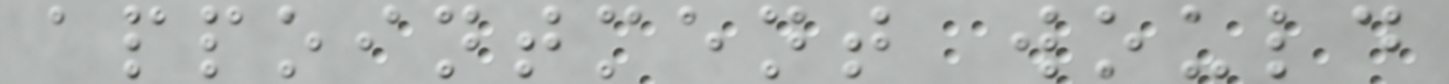appointment would
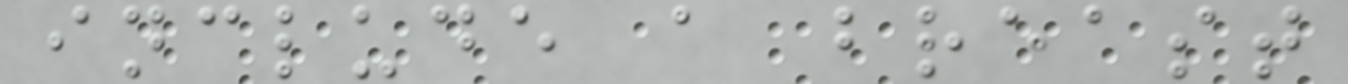include a breast
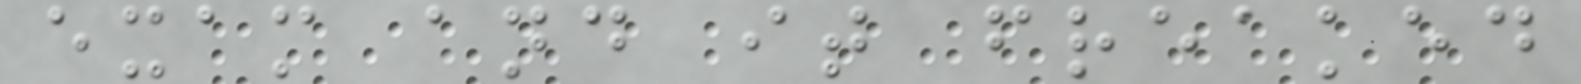exam and it freaked
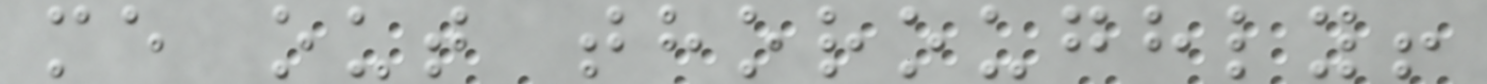me out thoroughly!
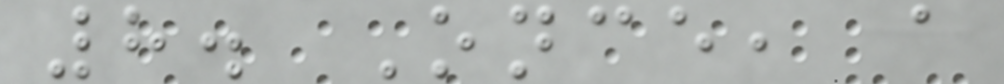8. Once, a
